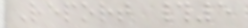Report #5
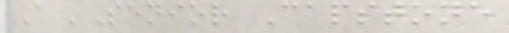A 'Senior Capstone
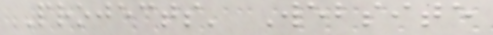Projects' Website
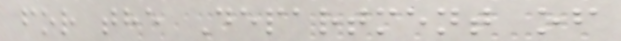for the Department of
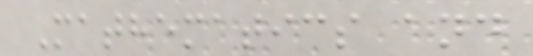Mathematics and
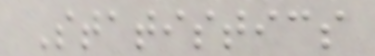Statistics
